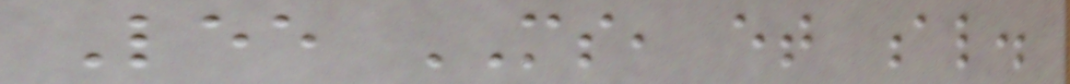Lee MS, et al.
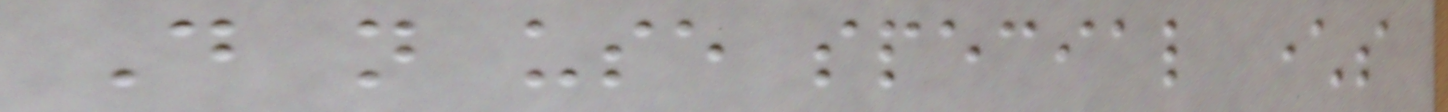Do not use special characters
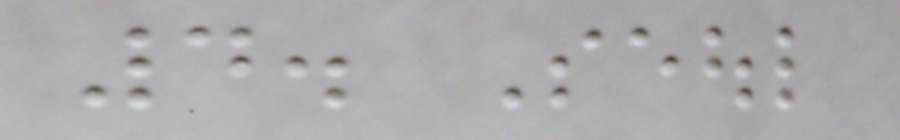4. Seoul
